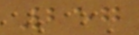257
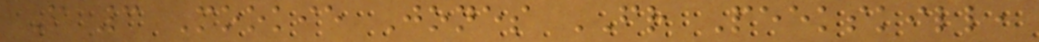F 3 Mookie Jones FR Peekskill,
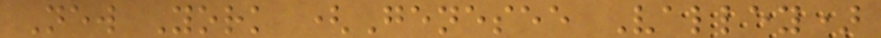New York (Genesee Valley)
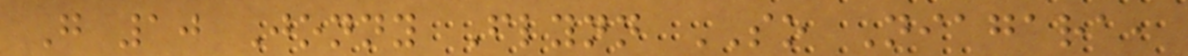G 10 Jonny Flynn SO Niagara,
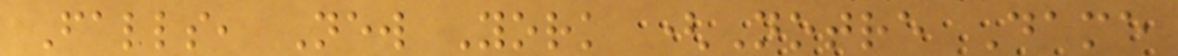Falls, New York (Notre Dame
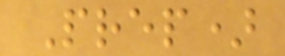Prep)
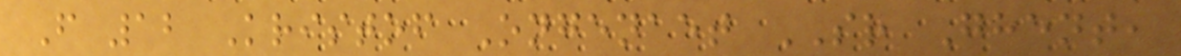F 12 Kristof Ongenaet SR Ghent,
